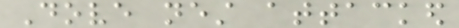Dove nest attacked
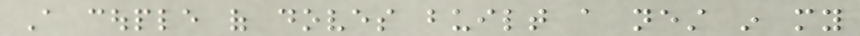A couple of doves built a nest in my
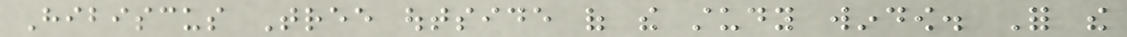Hibiscus Tree outside of the study window. For the
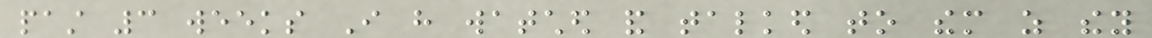past 3 weeks I have watched and talked to them as they
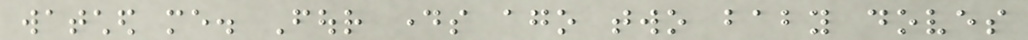watched me. Four days ago two baby doves
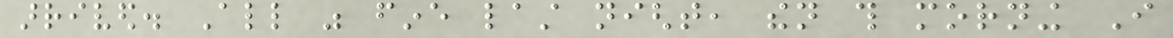arrived. All was fine last night, then this morning I
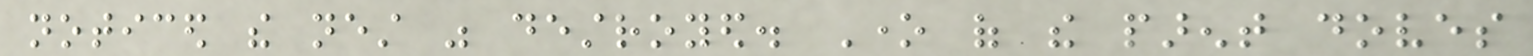noticed the nest was destroyed. One of the parent doves
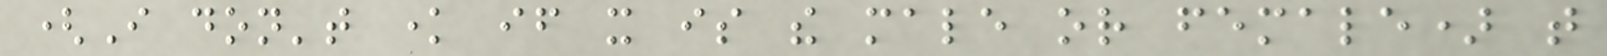(I don't know if it is the male or female) that
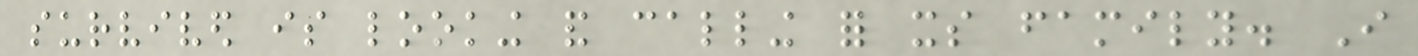survived is looking and calling for its family. I
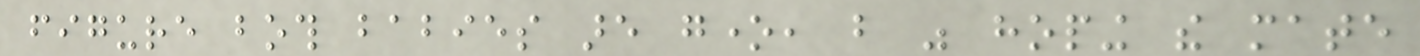figure both babies are gone, but was hoping the mate
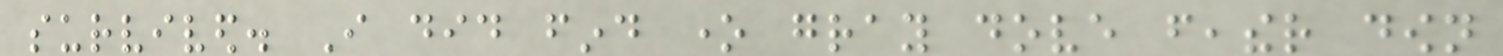survived. I did find one gray dove feather down
